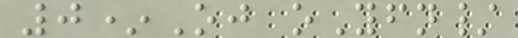0*Oj oYfn/
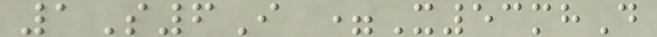1S6I =X53mhD
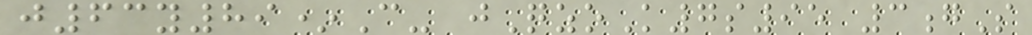j63y89*C- jQzoK7s95 3gS
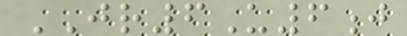JR6U6j
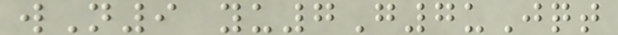wN9 yu7G7uJqt
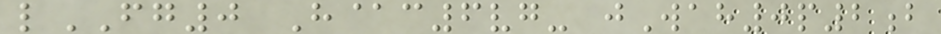lFG0 H@c6vg- jWah0p2b
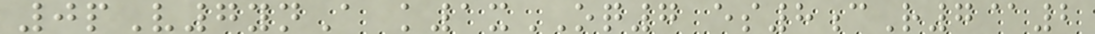0pV7ynA k1xOQ7 es8cR7@2
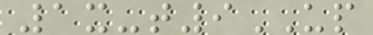1x-t9UP
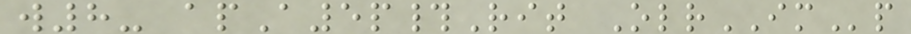w8- apA5p#Rit OlrIMp
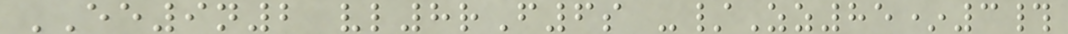EE9n2 vl8rF6s -/Zz85*3#
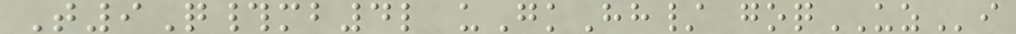T9Q#mb4l uGkHh/ goqUZi
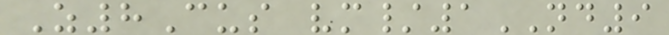Z8Cus vm/1ND9
